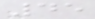45
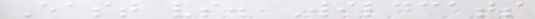East vs. Wildcats
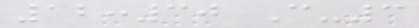12:30 C-3
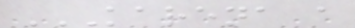KARENA A
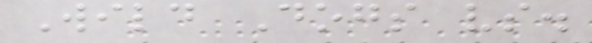Wild Dogs vs.
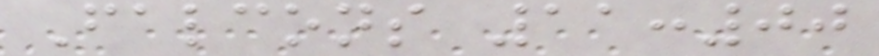Falcons 11:00
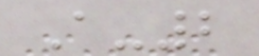A-2
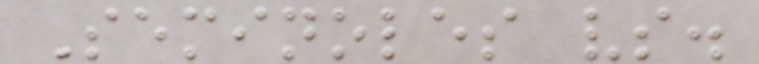Seminoles vs.
